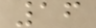16
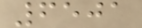6501
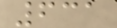631
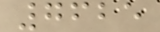7625
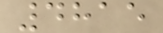4815
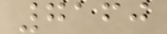7160
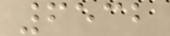6532
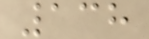138
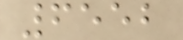6552
